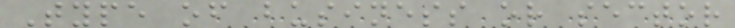Type of business or sector
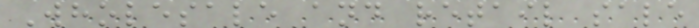Wholesale and retail sale
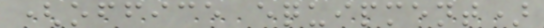(office equipment)
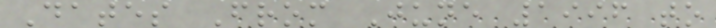Dates From June 1996 to
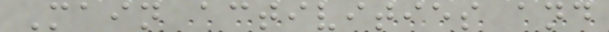Main activities and
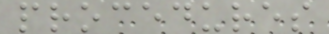procedures
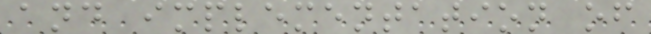and implementation of
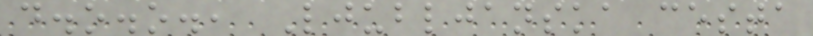d.o.o., Ljubljanska cesta
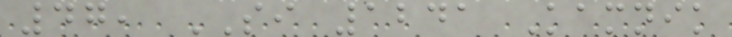47, SI 1241 Kamnik
